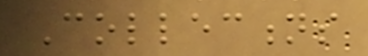Collections
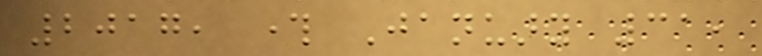2017, through January 31,
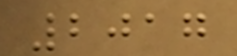2017
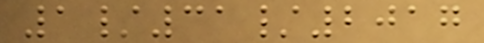1/31/2017
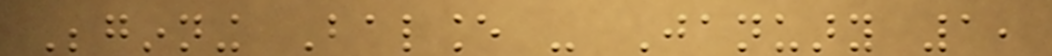Beginning Balance - January 1,
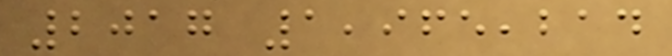2017 1,965,214
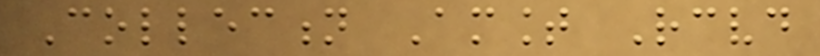Collection Amount Received
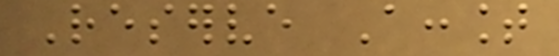Reserve Account
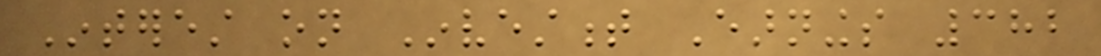Interest on Investment Earnings 382
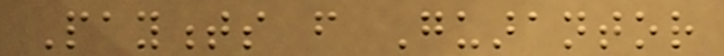Payments from Guarantor
